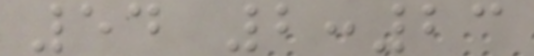54 2:23
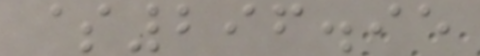$296.95
